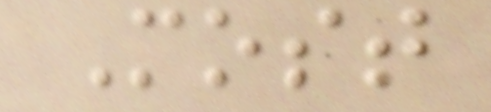Most
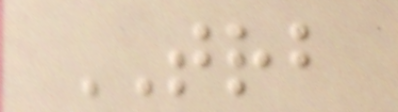TRB
